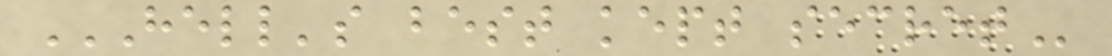HELL'S BEST KEPT SECRET
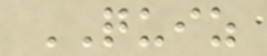QUIZ
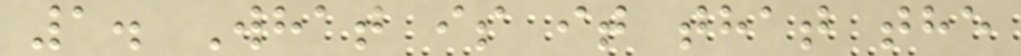1. What is it that the
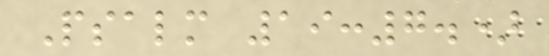Psalm 19:7.)
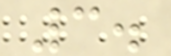3.
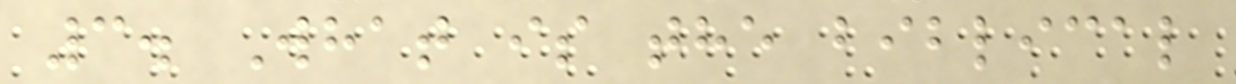3. What is the biblical
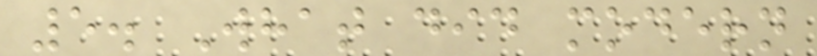5. What did modern
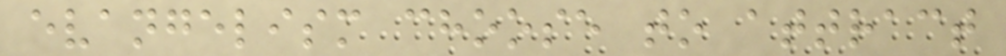evangelism choose to attract
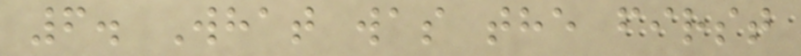6. What was the first
